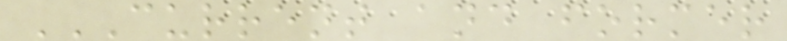CURRENT AND FORMER
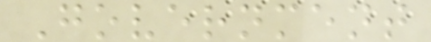Government
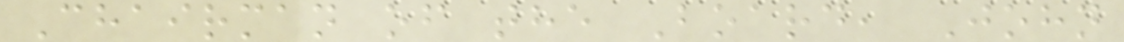Chairman of the Board, John
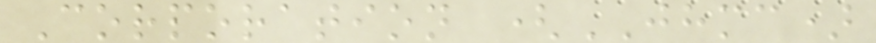Corporation (JHMC)
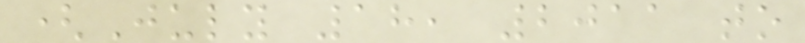(July 18, 2011 to
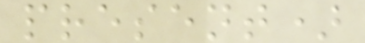present)
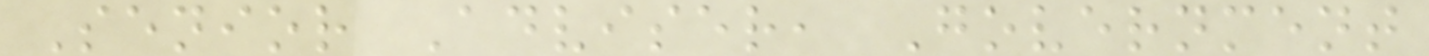Senior Adviser, Government
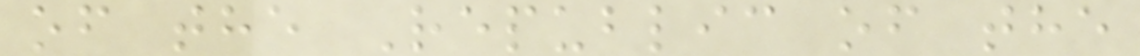of the Republic of the
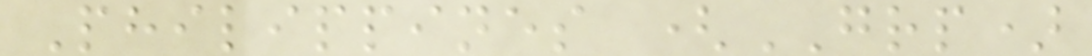Philippines (GRP)
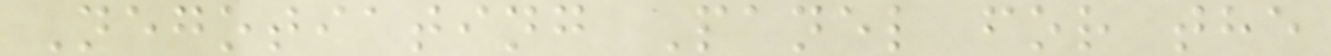Negotiating Panel for the
